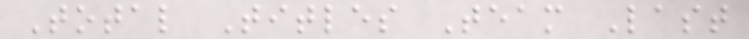Total Titles Team Last
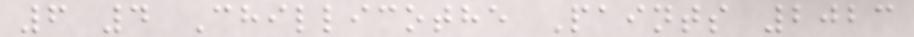6 4 Chillicothe Paints 2023
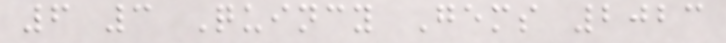6 3 Quincy Gems 2023
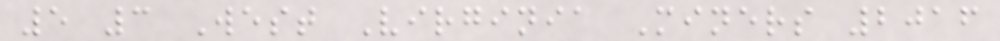5 3 West Virginia Miners 2016
